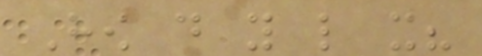How do you like it?
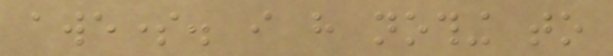awesome. i have nothing to
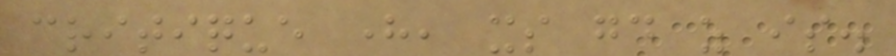critique here, its good as is.
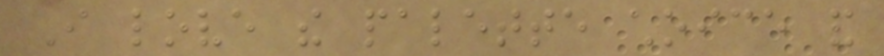I love the palette choice and
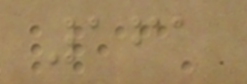161
